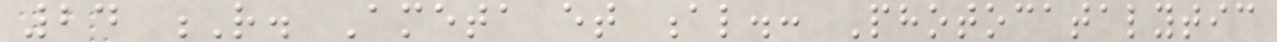24 R. Ameta et al.: Photocatalytic
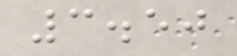3.50
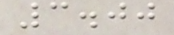3.00
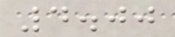4.00
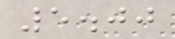5.00
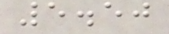5.50
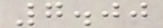7.00
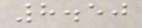8.50
